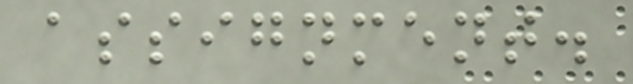assignment.
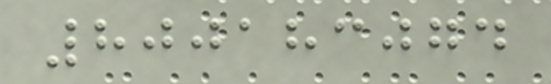800183074
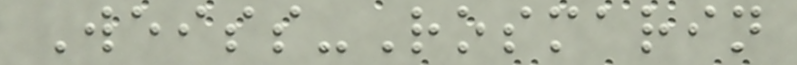Weiss-Rosmarin
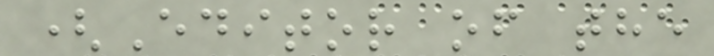(Editor of the
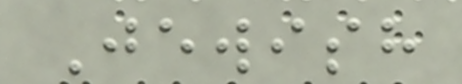Jewish
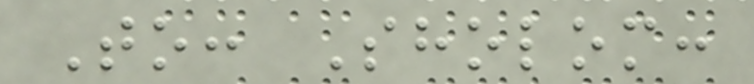To: Sholom:
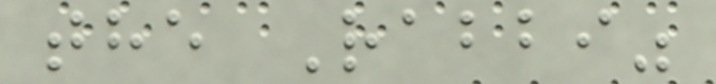the Rabbi"
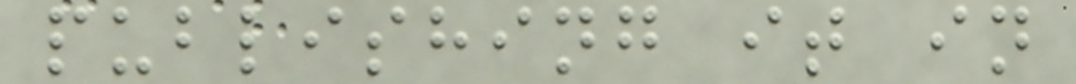publishing it in
